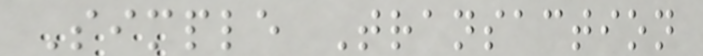Simple Transaction
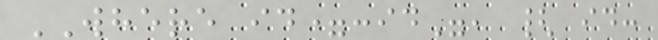WHERE id=:id", { id:
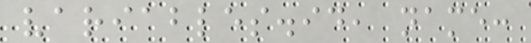variables.id, name:
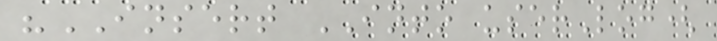"INSERT INTO userLog(
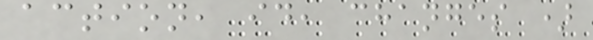action, id, changes )
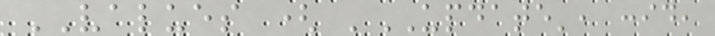VALUES ( 'UPDATE', :id,
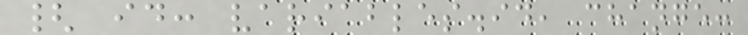{ id: variables.id, change:
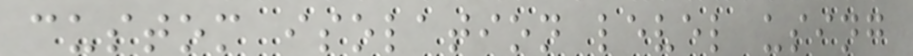custom isolation level using
